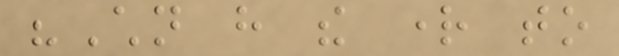"Children have the right to
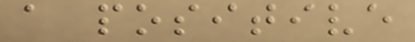a positive
